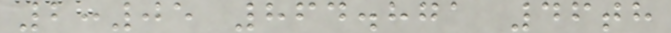2:05 864.871 46th
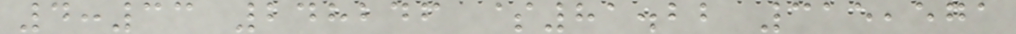4:33 248246 $81.22 315,571
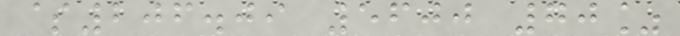$206.09 5600 70%
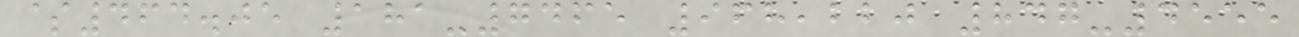$464.05 181-7465 968,220 847-4555
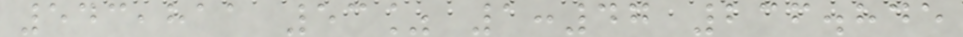543,811 53% 1:47 236.845
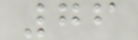76
